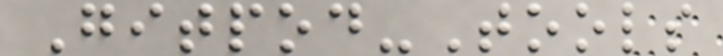Gitpod-Tools
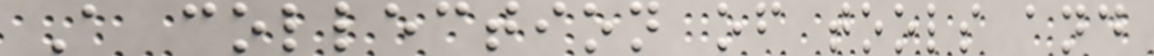A collection of tools and
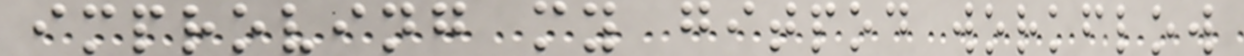improving my gitpod workflow
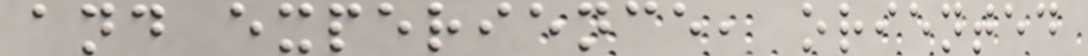and experience, oriented
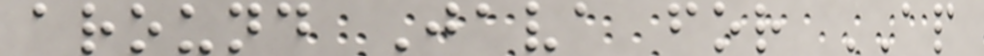around Java for AP
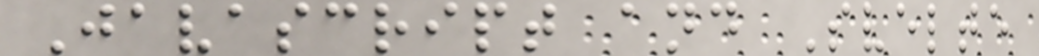Javascript and Svelte
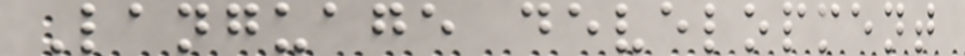Language development
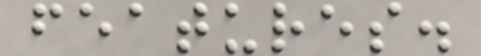features.
